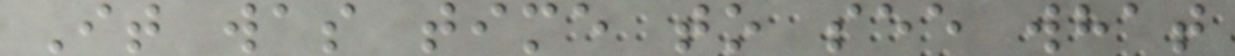It was time to see what
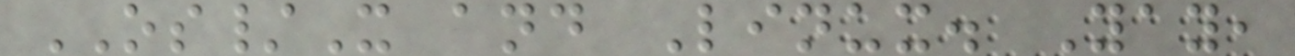OS/X and Linux. Yay,
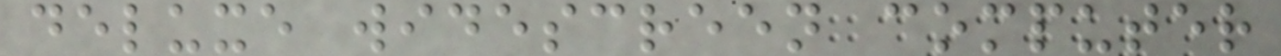deluxe widescreen computer
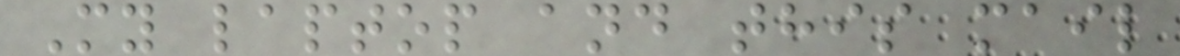My laptop and this mail
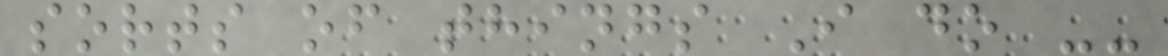sorts of things I do --
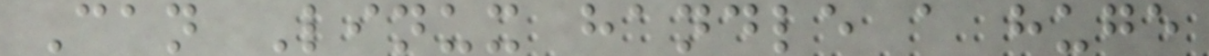Can Linux handle a huge
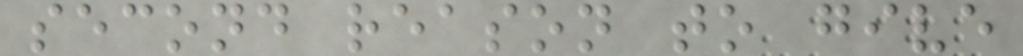second reason to give
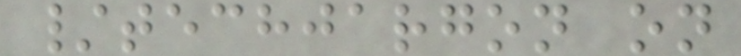/techjargon on
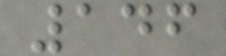146
